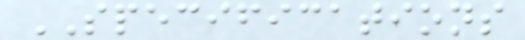SPECIFICATIONS
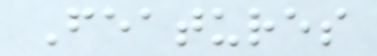Features
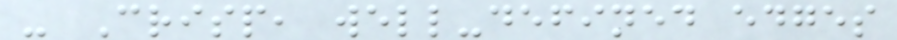- Crisp, well-defined edges
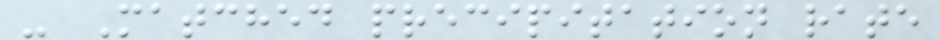- Matched precipitation rate
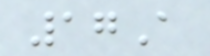17A
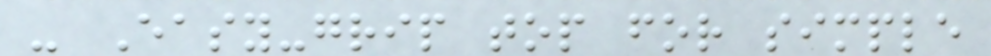- Easy-grip top for simple
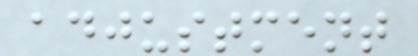adjustment
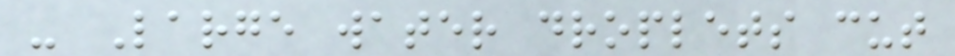- Large water droplets cut
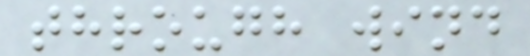through wind
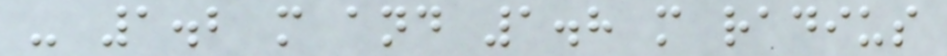- 1.2 m and 1.8 m radius
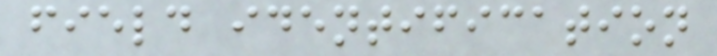field identification
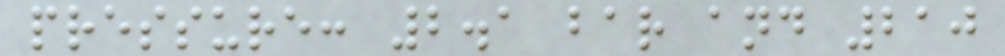pressure: 2.1 bar and 210
